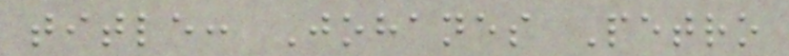title: Johanes Petro
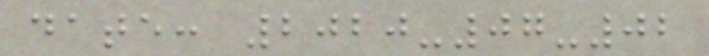date: 2020-07-02
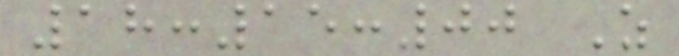18:15:00 Z
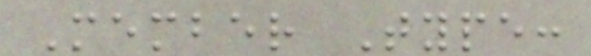Member Type:
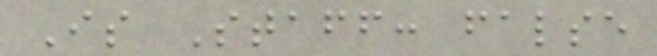Is Staff: false
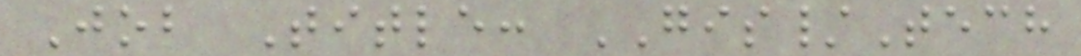Job Title: GIS/Tech
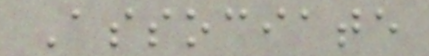Associate
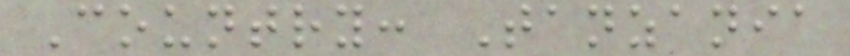Country: Tanzania
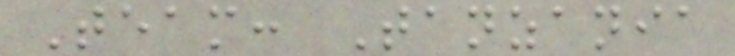Team: Tanzania
